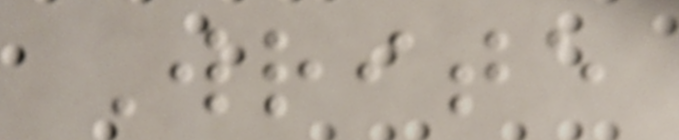Write
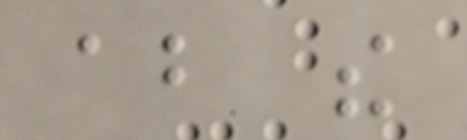about the
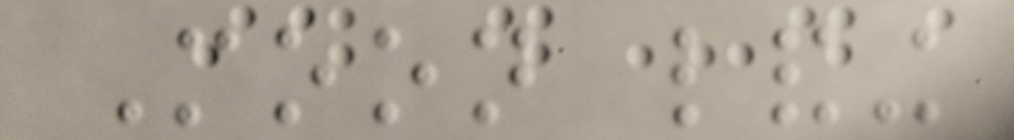Moon landing
